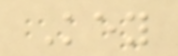Key
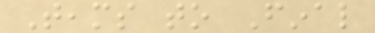Teams to Final
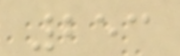253
